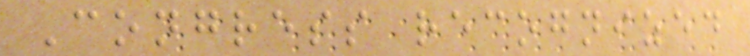Congress recognized
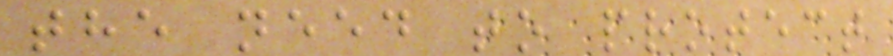the need to protect
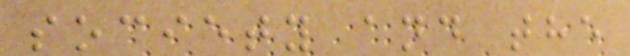society and the
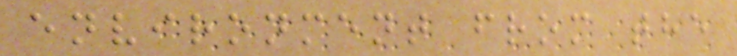environment from the
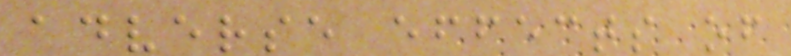adverse effects of
